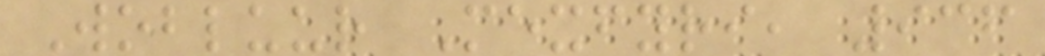Wobluur Mexfyri, 936
